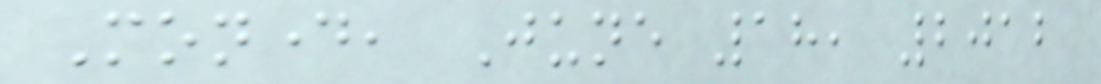Monday, June 18, 2012
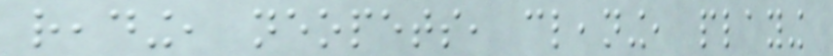reading, neopets, cleaning, playing
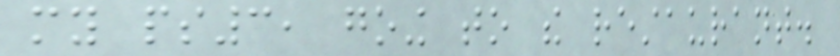my ps3, going to the restaurant.
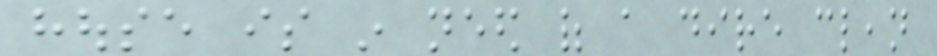house is in need of a dire clean
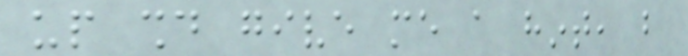up should give me a hint, but
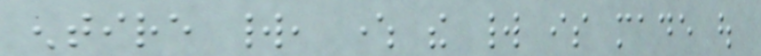entire world, where the world is made out
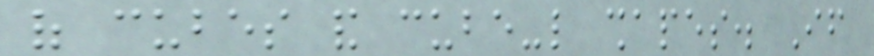of cubes and cube-like shapes. If
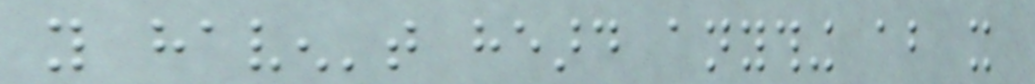you haven't heard anything about it
